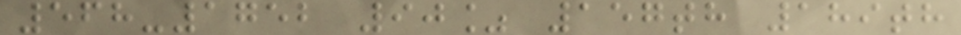568-1752 90% 157th 189th
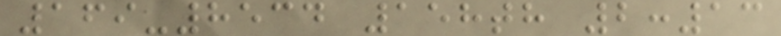169-8534 158th 2:13
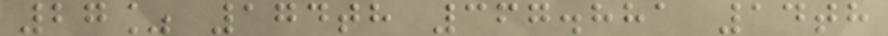27% 174th 367.881 14th
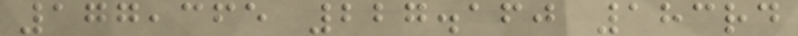177,365 227.160 183rd
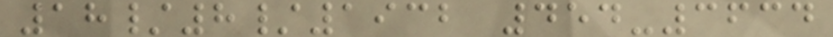18/8/1932 454-3634
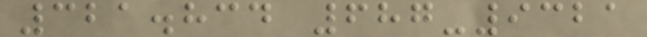321.834 687-9321
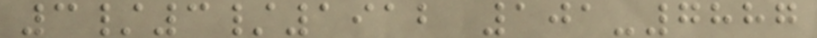3/3/1912 101-7887
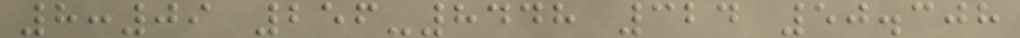8:09 256-8448 324 50.308
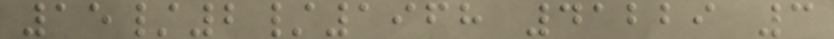15/2/1968 41229 3
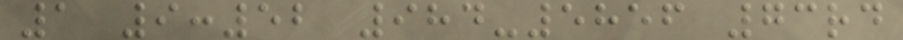1 9:52 984-5856 73rd
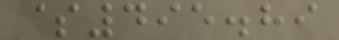$495.89
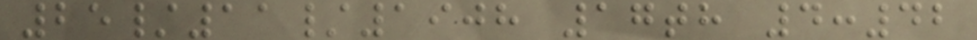25/11/1908 17th 4:42
